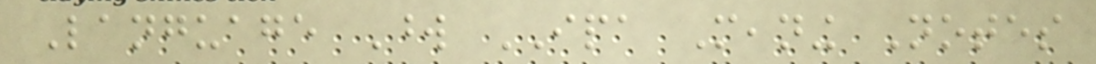Language Word IPA Meaning Notes
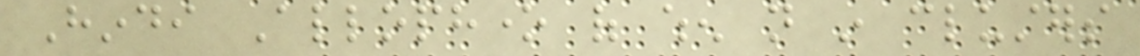Hindi Allophone of when not in clusters
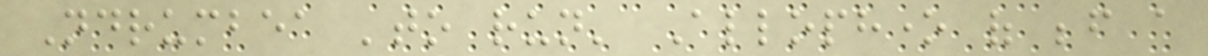Ndrumbea 'to run' Allophone of before a
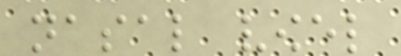nasal vowel
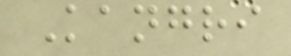Kangri
